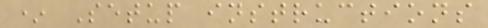* Setup instructions
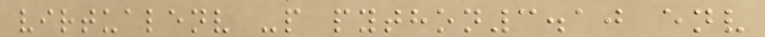virtualenv -p python3.10 env
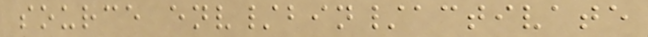source env/bin/activate
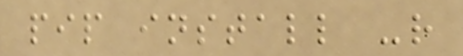pip install -r
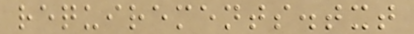requirements.txt
